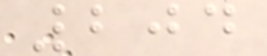204
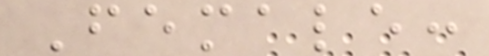Female:
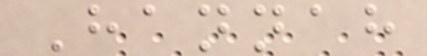Hannah
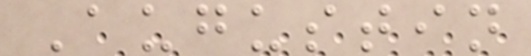Augustin
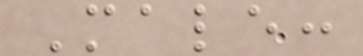Male:
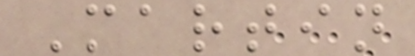Martin
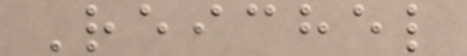Reichel
